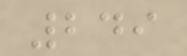249
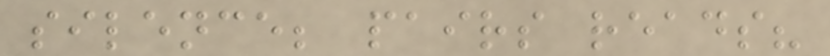silence; pairs reads?
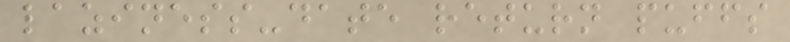laziness-date return puffs
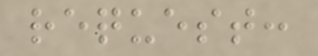request:
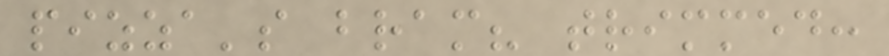pizza's bram? trimmed:
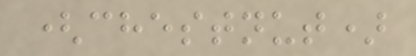(chestnut)
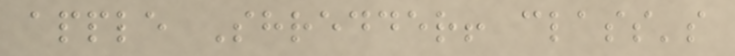apple Shredder! class's
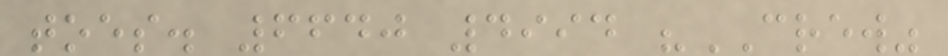toes. 6640 4994 "CREW"
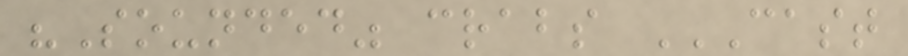"Sounded" crabs CAST
